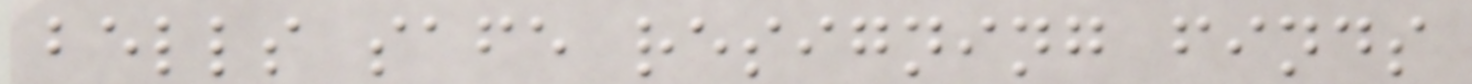bells safe resigning finds
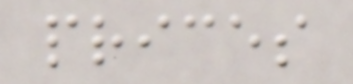prices
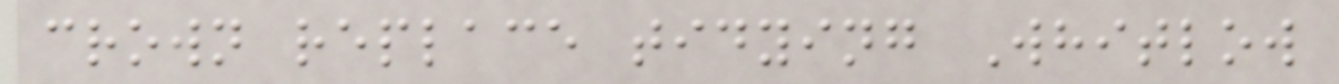crown replace tidying Whitlow
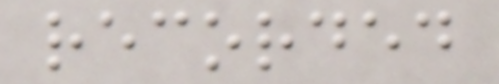recorded
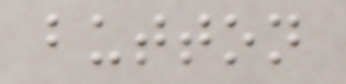button
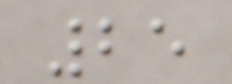25
